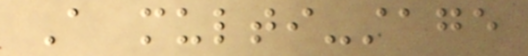A multi-stage
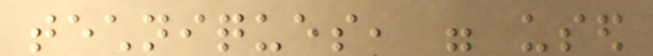techniques, were used
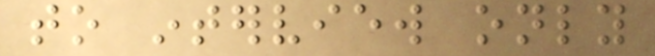to interview only
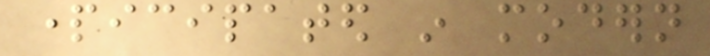participated in modern
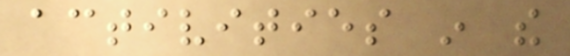activities in the
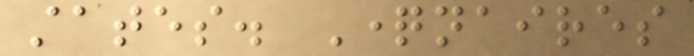states. Questionnaires
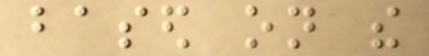based on the
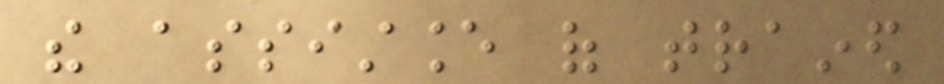the assistance of trained
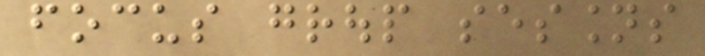focus group sessions
